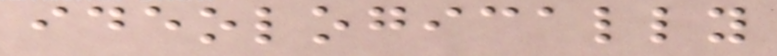ideologically
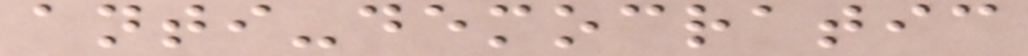anti-democratic
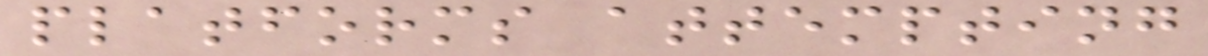platforms attempting
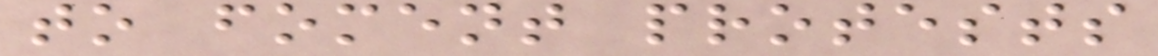to foment protests
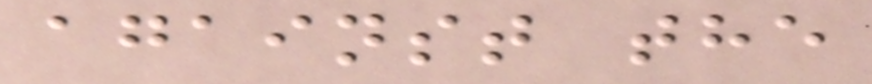against the
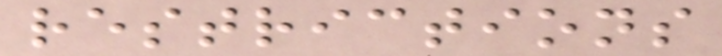restrictions
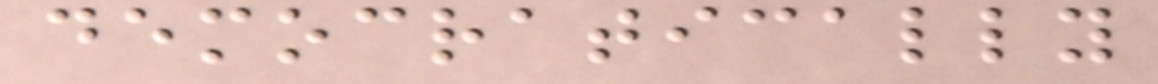democratically
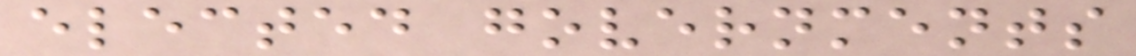elected governments
